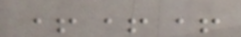+++
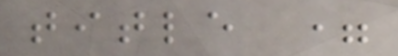title =
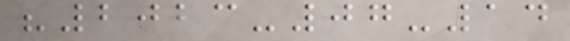"2023-07-14
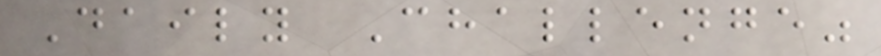Daily Challenge"
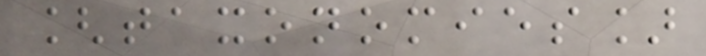[taxonomies]
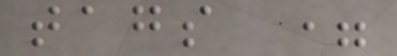tags =
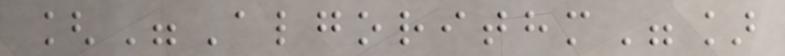["Algorithm"]
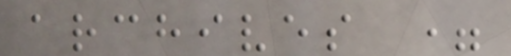archives =
